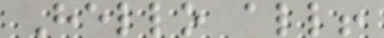Hello all!
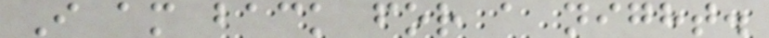I am back for a night.
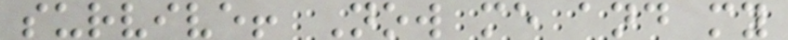survive! Now me and my
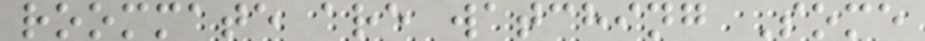roommate are watching Some
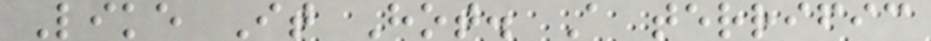Like It Hot. A terrific
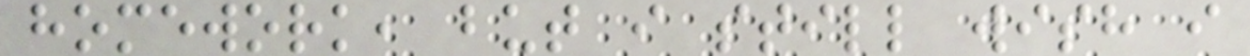homework, but i still wish i
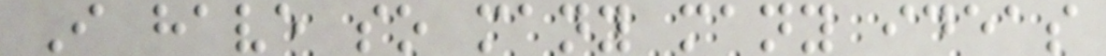I have so many many ideas
